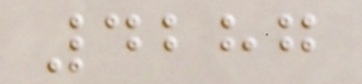4287
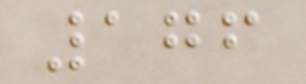176
